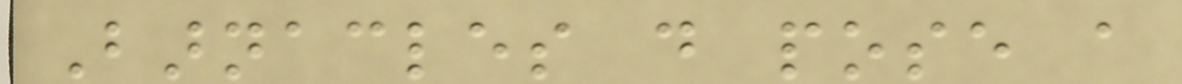Barnacles do pose a
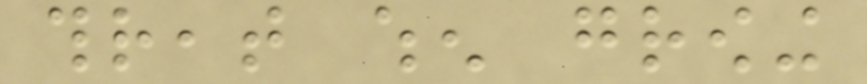threat when growing
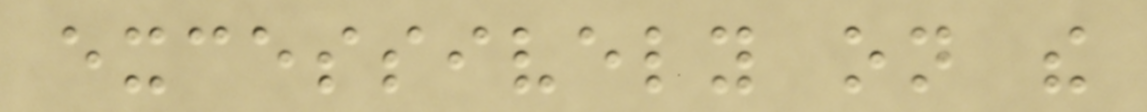excessively on the
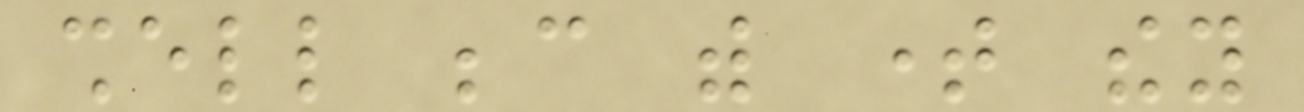shell because with time they
